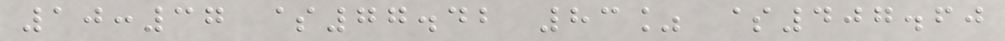10:37 $77.42 83% $407.60
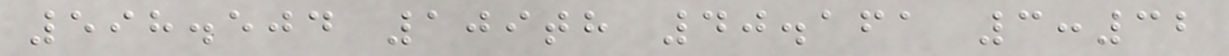598.504 109th 40.161 3:32
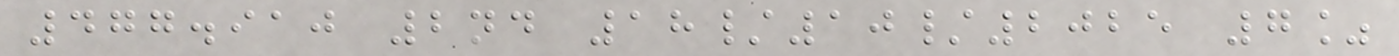477.910 2nd 18/10/2025 7%
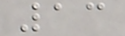13
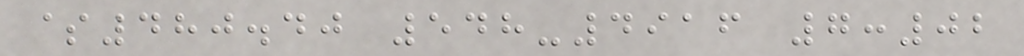$480.40 548-4916 7:02
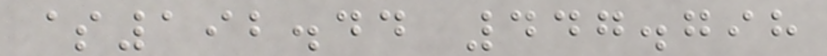$192.44 447.798
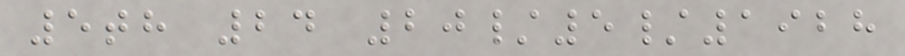5th 24 20/5/1928
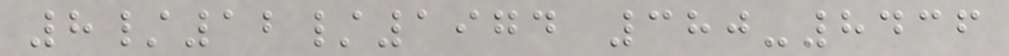8/12/1974 380-8436
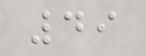49
